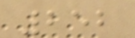252
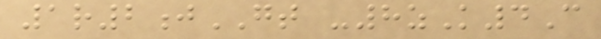1r2jGT -8zK4C
